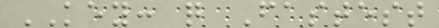KEY: q Fastest
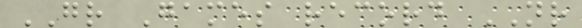GR Games record NR
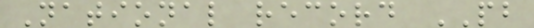National record PB
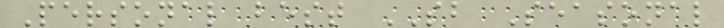Personal best SB Seasonal
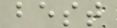best
